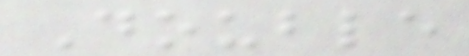Double
